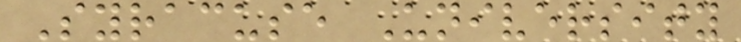Syracuse University
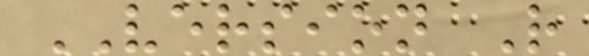VERSION R
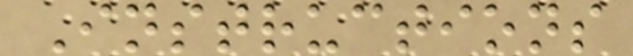Instructions
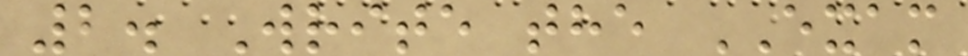2. Write the EXAM
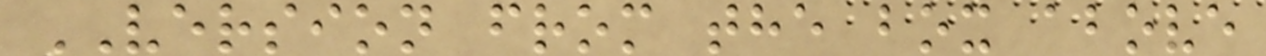VERSION from the box above
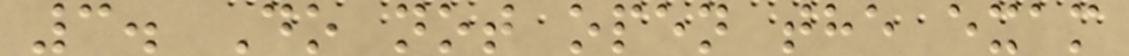3. Do not open the exam
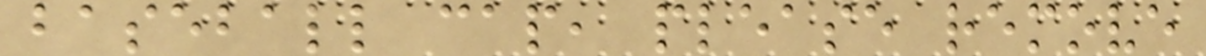baseball cap, please remove
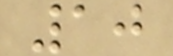10
